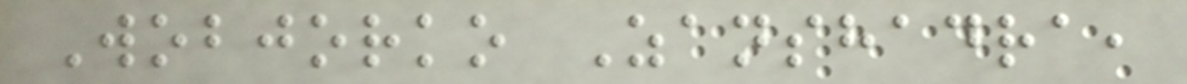Wobjorko Zanshadra,
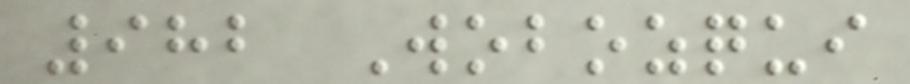982 Wobozqui
